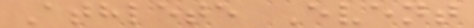Athlete Event
